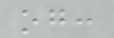og:
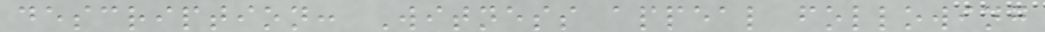description: Witness appeal following
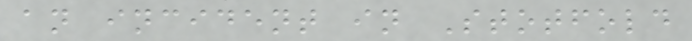an incident in Stotfold
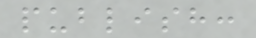publish:
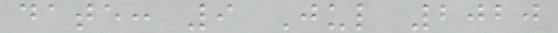date: 9 Jul 2020
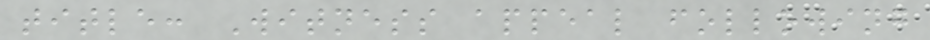title: Witness appeal following
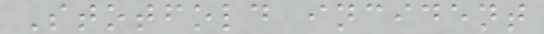Stotfold incident
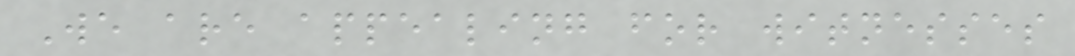We are appealing for witnesses
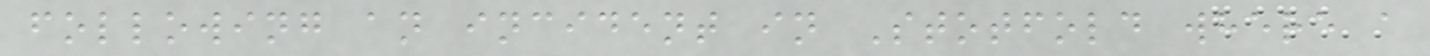following an incident in Stotfold where a
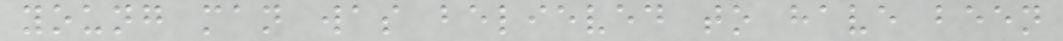young man was believed to have been
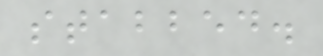stabbed.
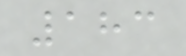183
